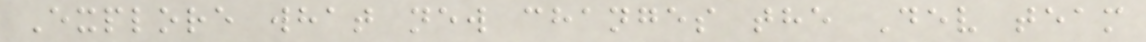Explore what new changes the Dev team
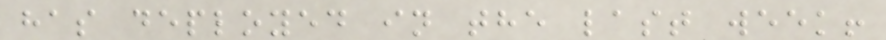has deployed in the last week!
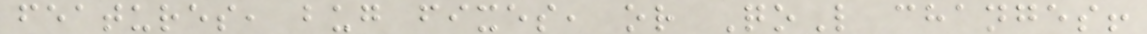features, bug fixes, or QoL changes!
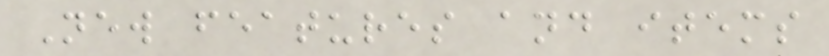New features and items
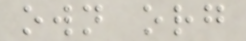own org
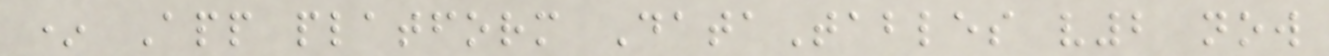* App platform DataTables v2 now
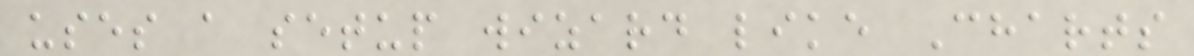uses a setup wizard like Charts
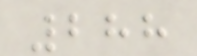288
